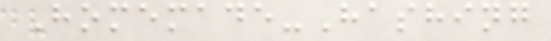Homemade-Hashing
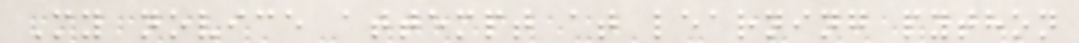My novice attempt at learning python
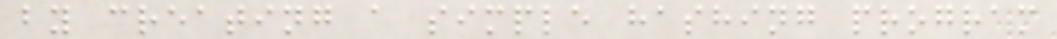by creating a simple hashing program
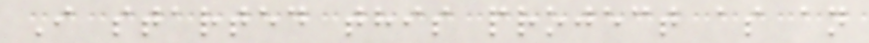I started this project as an
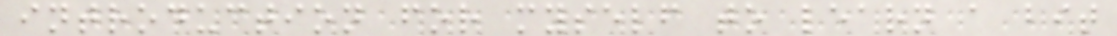introduction for myself to learn a bit
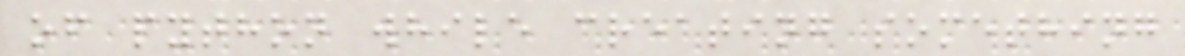of python while creating something
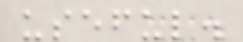useful.
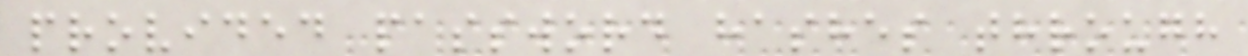provided password hashes through
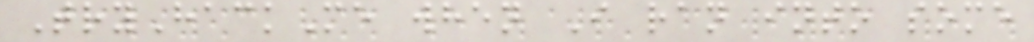TryHackMe when I ran into some
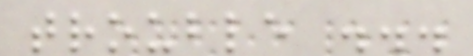trouble ...
